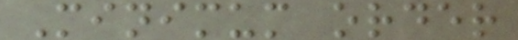Minimum order
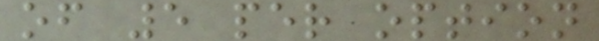of 5 per option
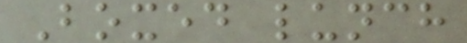Boxed lunch
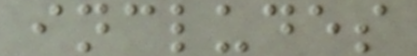includes
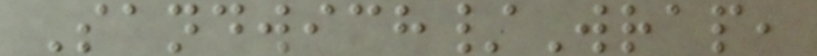Sandwich/Wrap,
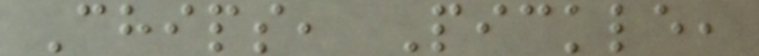Chips, Pickle,
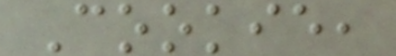Cookie,
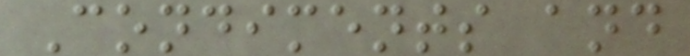Condiments and
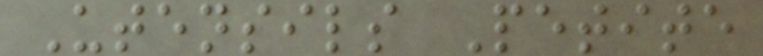Utensils Petite
